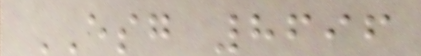ESG 8696
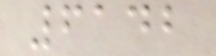6142
